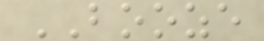BOOZE
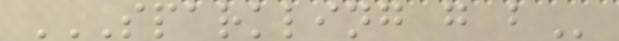SPARKLING G B
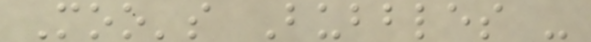Moo's Bubbles -
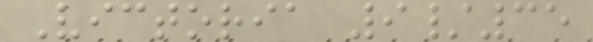Victoria 9/35
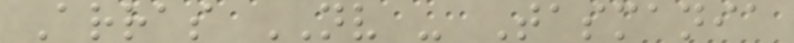Arras NV - Tasmania
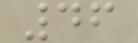46
